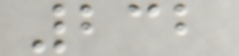232
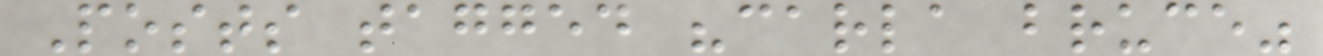Posts tagged "carla bruce"
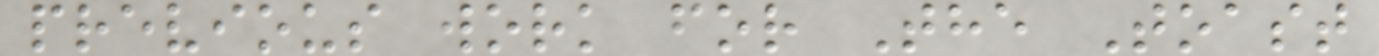previous work for The Toast
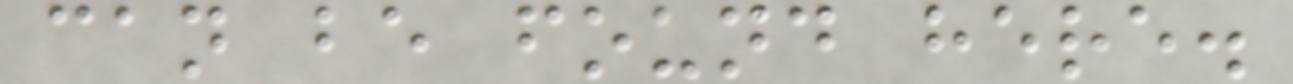can be found here.
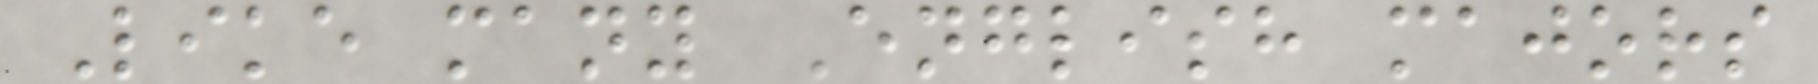Like many English majors
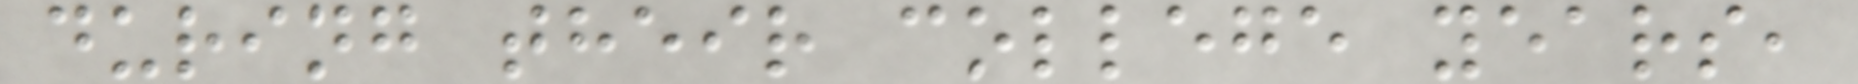during their college years,
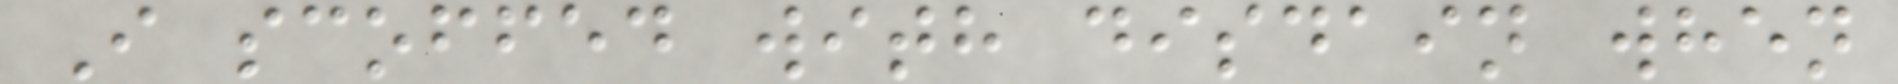I scoffed with disdain when
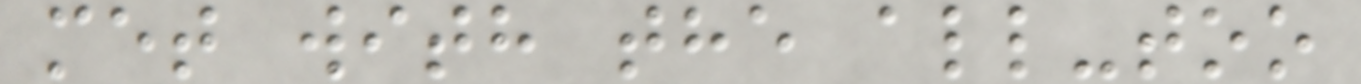met with the all-too
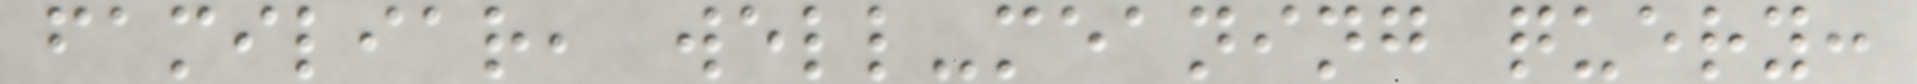familiar, well-meaning query:
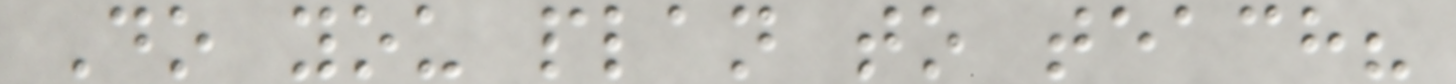Do you plan to teach?
